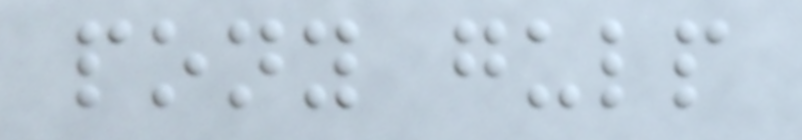pony gulp
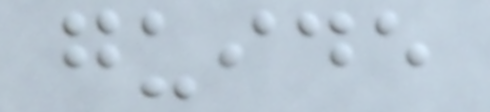guide
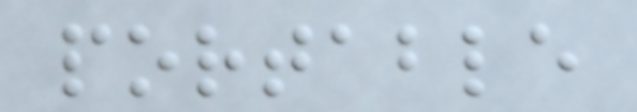portable
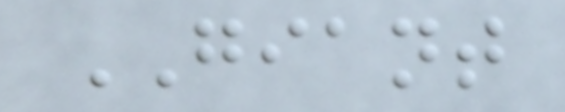GIANT
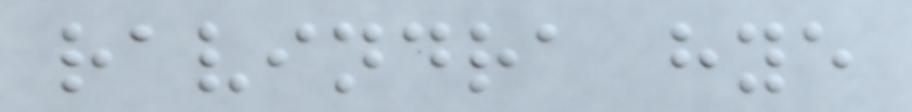ravindra hye
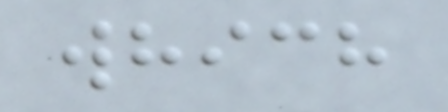which
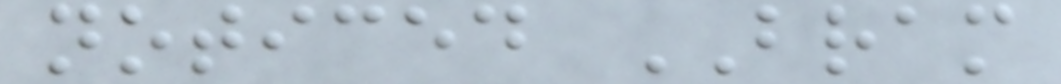noticed BRAM
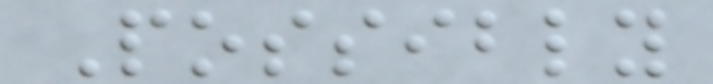Possibly
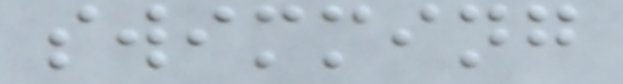swimming
